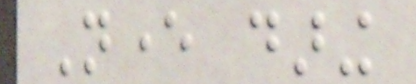Never daring
